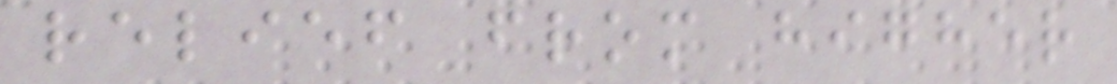relief from higher
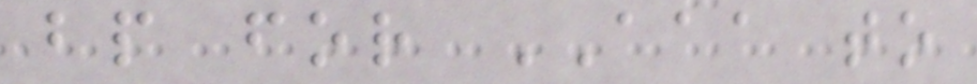bp for AAA to
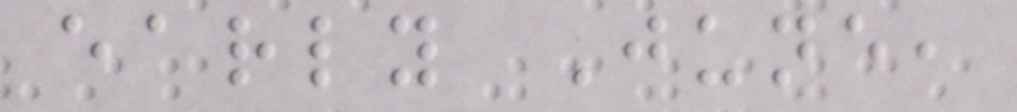early June,
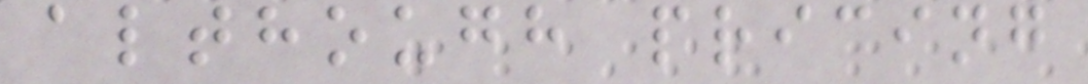although pricing
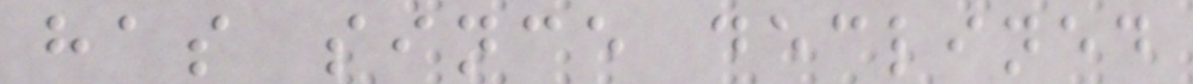has since declined
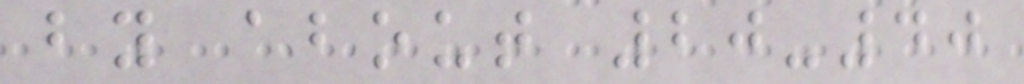by about 20-40
